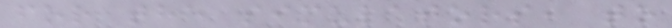for the simulators, to
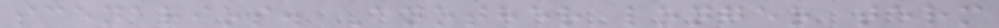scenarios. Another longer term
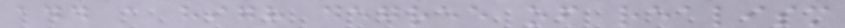add a high degree of realism
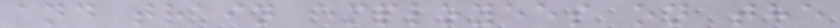and train employees on the
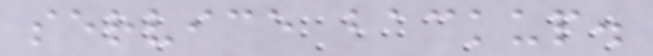service backup.
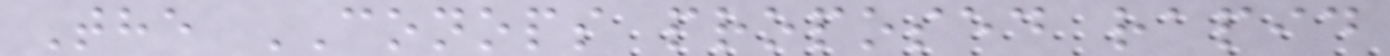The CONOPS proposed rapid
